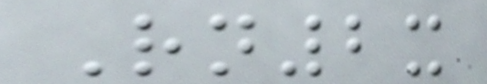Rn2x
